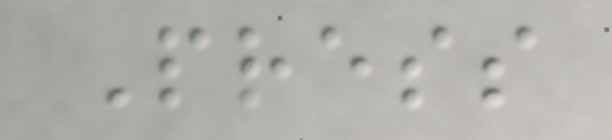Press
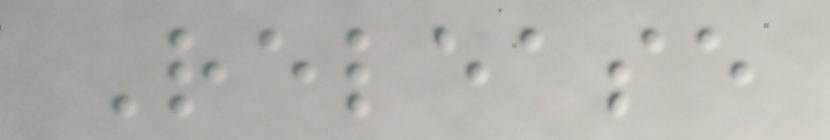Release
